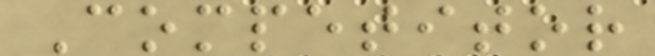Competitor
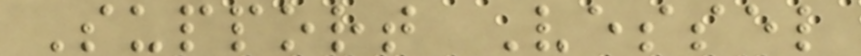Support Vessel
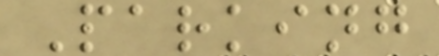Parking
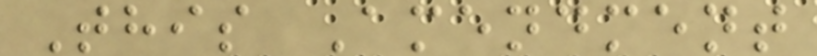This Amendment
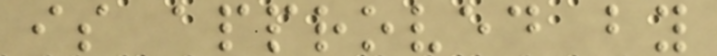is approved by
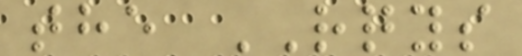the RQYS
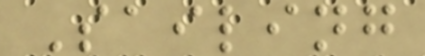Sailing
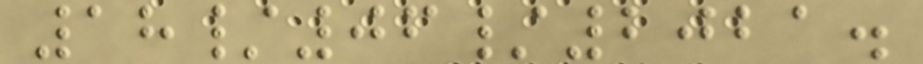18/06/2021.
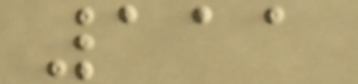111
